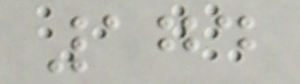174
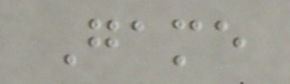Game
